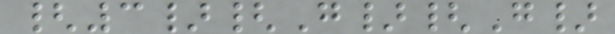{3}{G}{G}
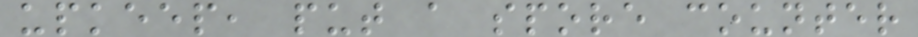upkeep, put a spore counter
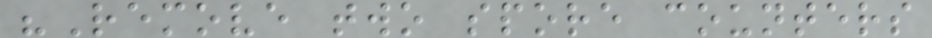"Remove two spore counters
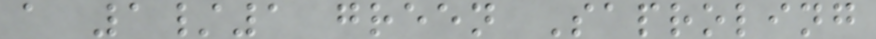a 1/1 green Saproling
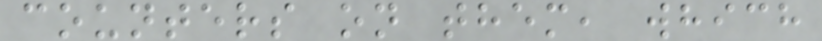counters on them, which
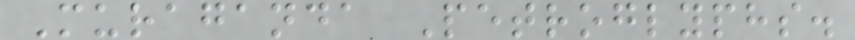Muraganda Petroglyphs.
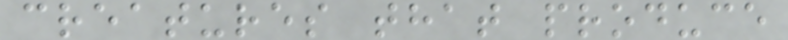creatures that produce
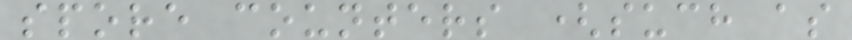spore counters (such as
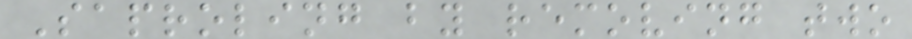Saproling by removing two
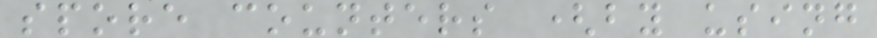spore counters (by using
